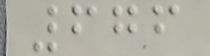676
